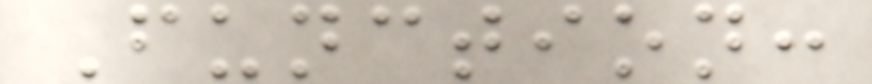Function:
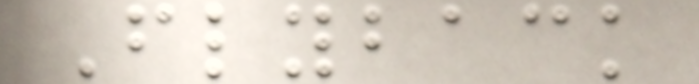Flyback
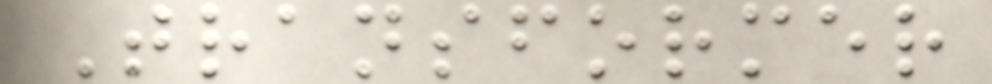Transformer
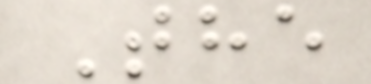The
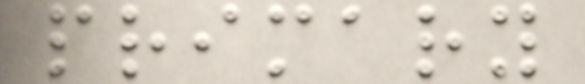primary
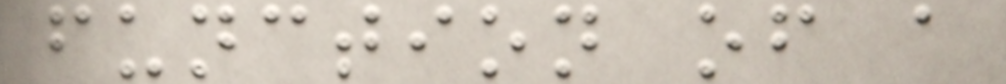function of a
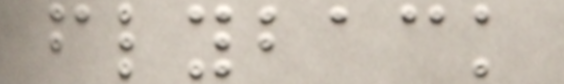flyback
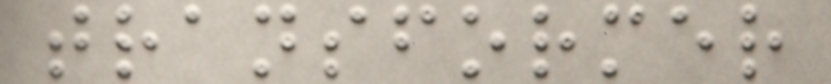transformer
